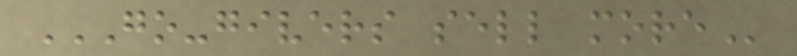GO-GIVERS SELL MORE
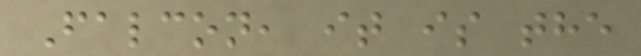Falcon, it is the
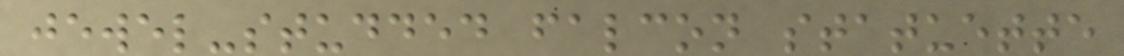jewel-studded falcon statuette
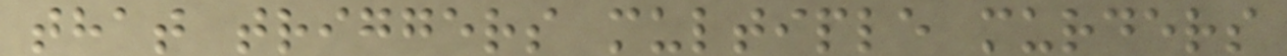that triggers multiple murders
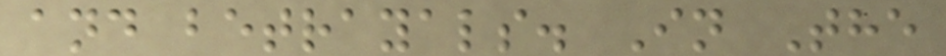and betrayals. In The
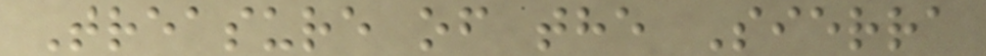Treasure of the Sierra
